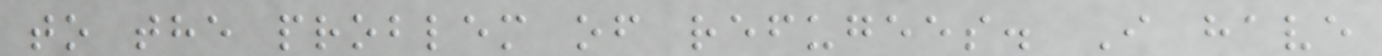to the problem of refugees. I have
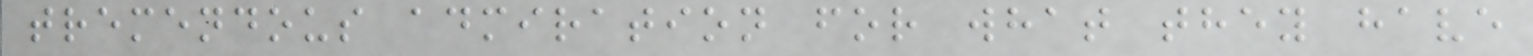tremendous admiration for what they have
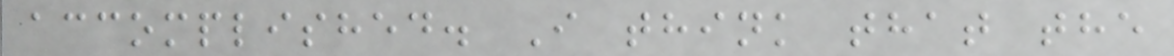accomplished. I think that the
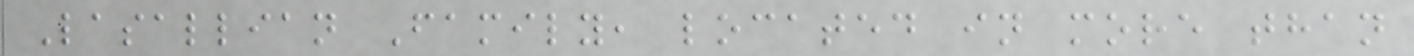Lasallian Family, located in more than
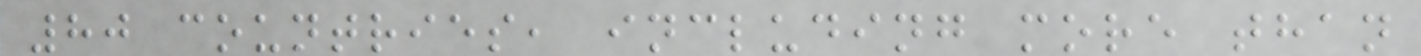80 countries, including more than
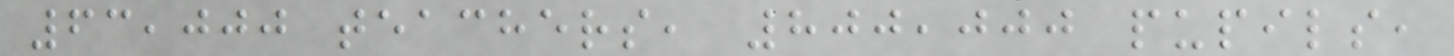63,000 teachers, 800,000 pupils,
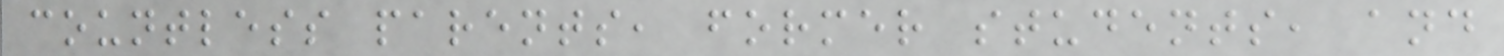countless parents, former students, and
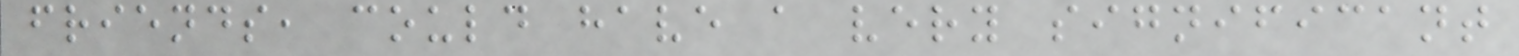friends, could have a very significant
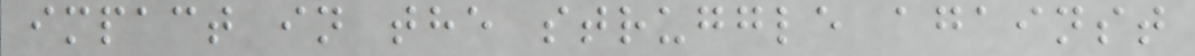impact in the struggle against
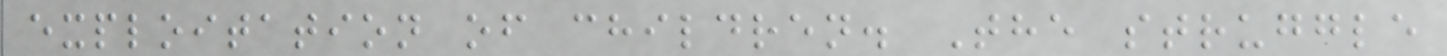exploitation of children. The struggle
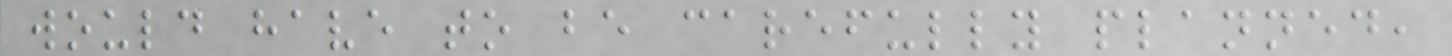would have to be carefully planned,
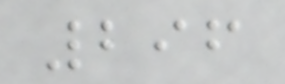296
